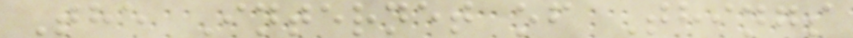The Internet of Things
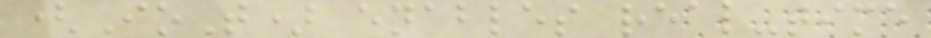(IoT) enables real-time
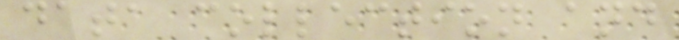data collection and
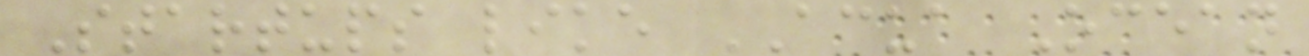Startups like ACUA Ocean
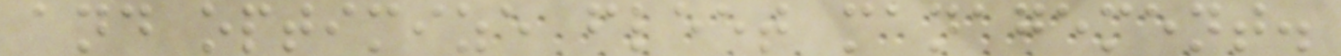and optimize fleet management.
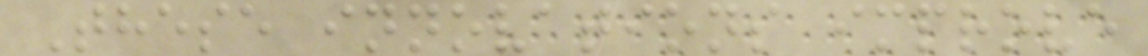These innovations improve
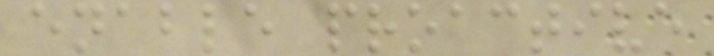enable proactive
